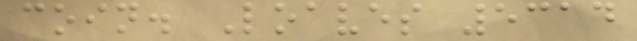coin. Loaves 5314
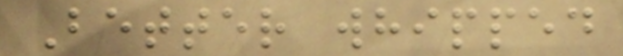Better whipped
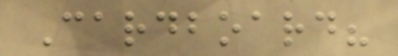Cardboard?
